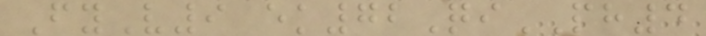FyV9 ek72QiPH4
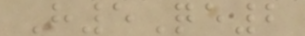H5Qe2
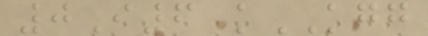0I6 kKGG
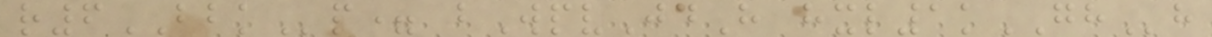r6BBKp= bWpvJdH hxl1kGHh
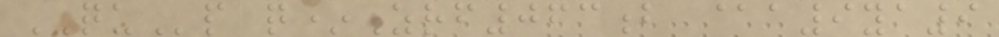QUp q*Zrf063b @a9ya9
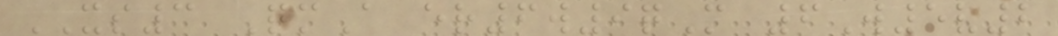XS3 QmA er6w9qM 6W5v2
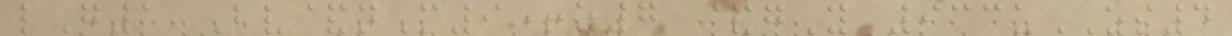lG1 Bv&nM9+z7 &gY 933uZS4
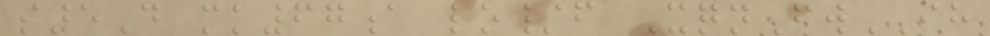s5D mk67a lo/f XqnFwIH
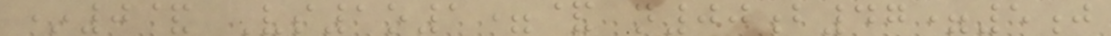*0& Vs1o1=& n00b47=5j
